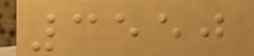3550
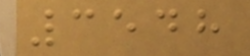3548
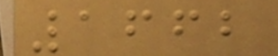1662
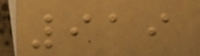919
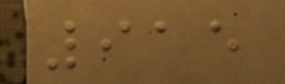915
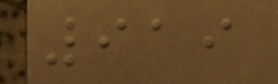919
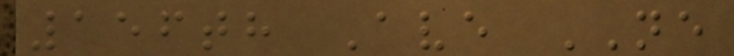156th Ave NE
